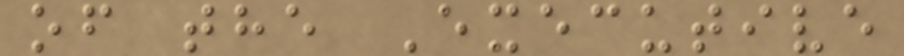of the Executive
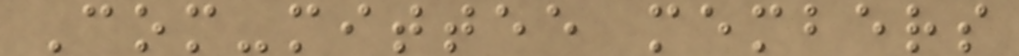Com-mittee members
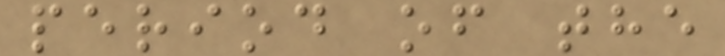period of the
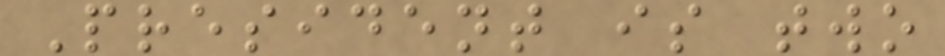President is two
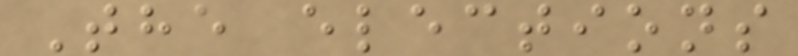The elections
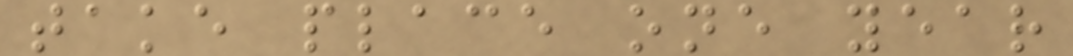take place one year
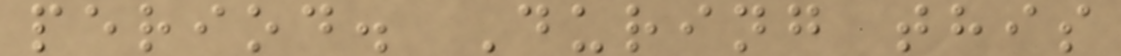period. During this
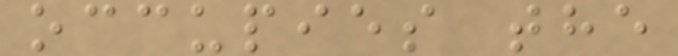occupies the
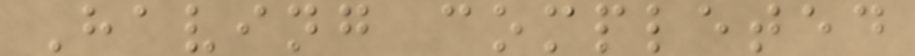Having completed
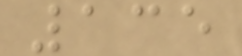135
